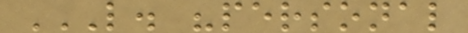L. "PERSONAL
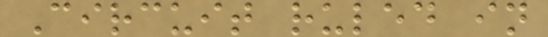Circuit ruled in
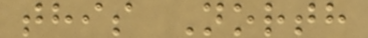this North
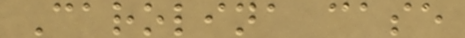Carolina case
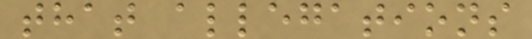that allegations
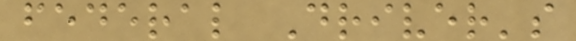federal Driver's
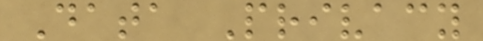Data Privacy
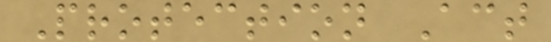Protection Act
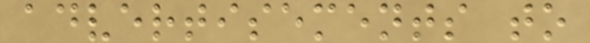advertisements to
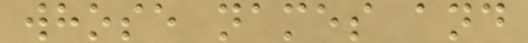whose names and
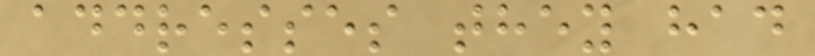addresses they had
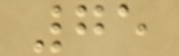75
